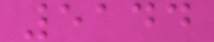5144
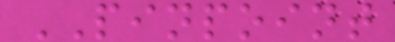PINPOINT
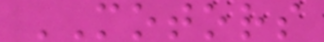MOTORS
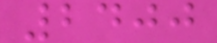2400
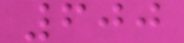600
